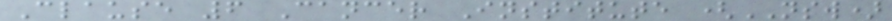Clause 6 Cancer Institute (NSW)
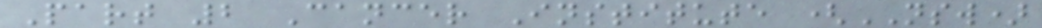Part 2 Cancer Institute (NSW)
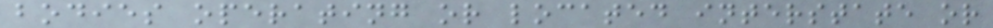bodies operating or located interstate or
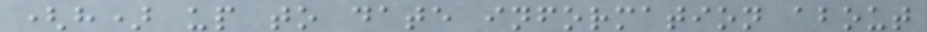(h) up to date information about
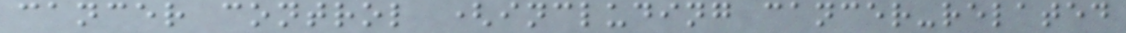cancer control (including cancer-related
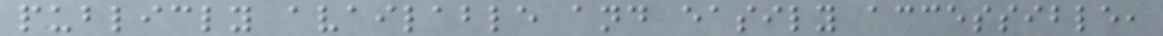publicly available and easily accessible,
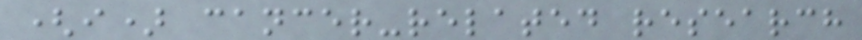(i) cancer-related research
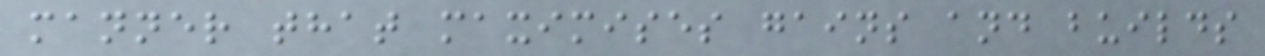manner that maximises gains and builds
